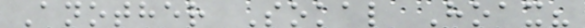Another Sokal Hoax?
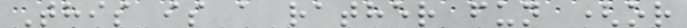This is a rather fun (or
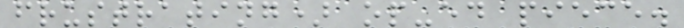frustrating) op-ed piece.
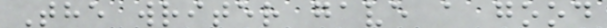The writer gave a good
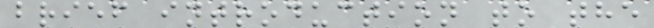brief introduction to the
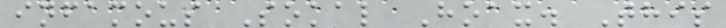infamous Sokal Hoax. This
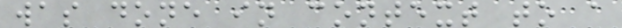was done in context to a
